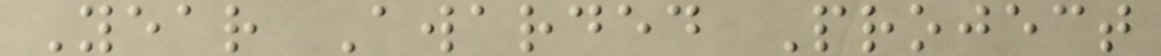Year Awarded Project
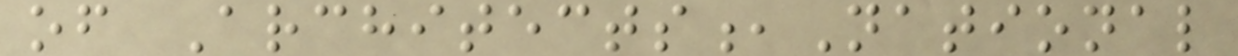of Architects,National
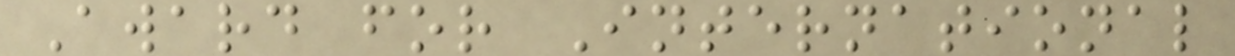Award for International
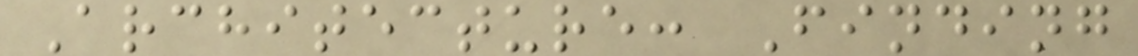Architecture: Finding
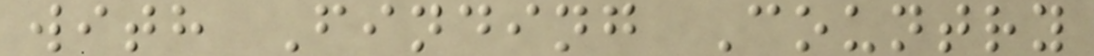with Finding Country
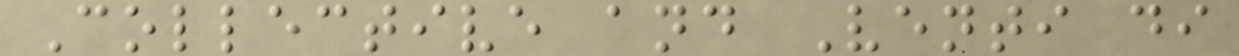Collective and Venti di
